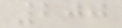200
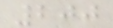200
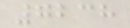7238
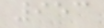953
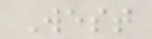West
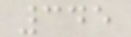345
